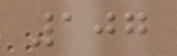107
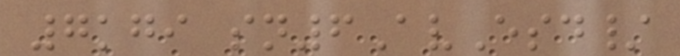7kgi sn6AvEsd/
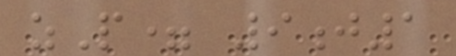zP= 9j1
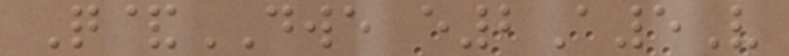Q&DWE e2A5V
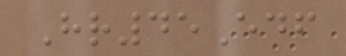Hr45Edf
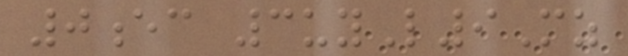0ec 3uyL9Mz
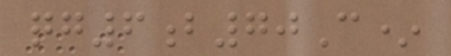qg6b70C*
